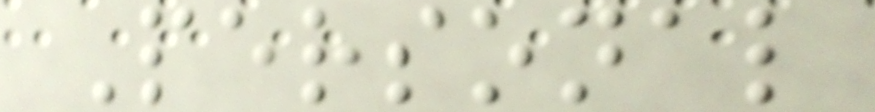Personal
